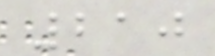210
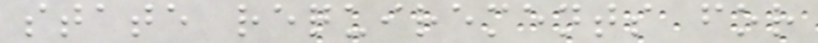state requirements for
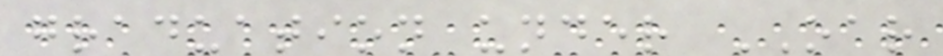graduation under OAR
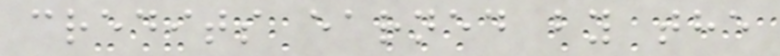credits earned by the
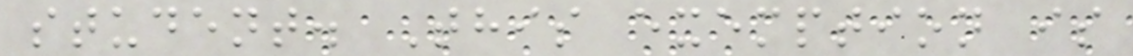student. This exemption is
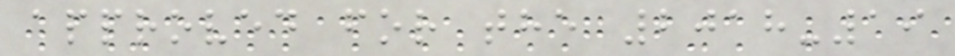approved for the 2018-19
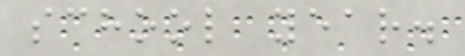school year.
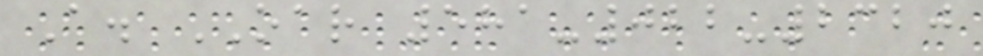A. OAR 581-022-2320
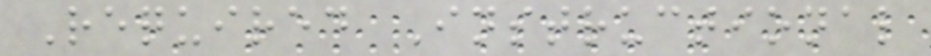Required Instructional
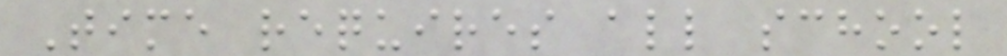Time requires all school
